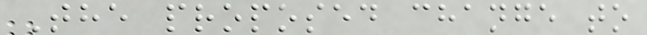The proposed change to
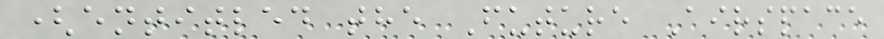(entitled the Future Airspace
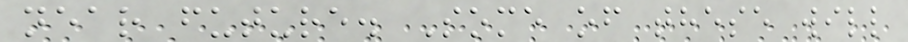near future. Some of these will
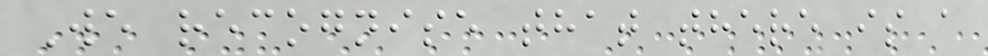We recognise that there is a
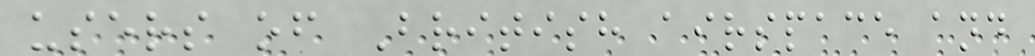users of British airspace and
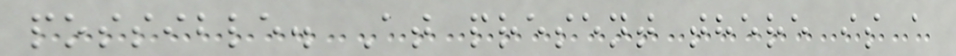possible. At present there is a
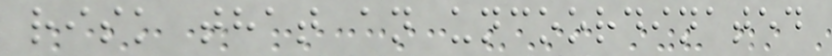risk that an uncoordinated
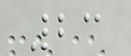23
